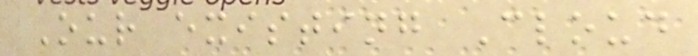Our existing Cloud
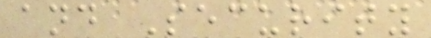and Security
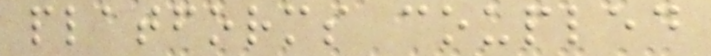platforms coupled
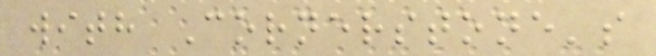with Cornerstone's
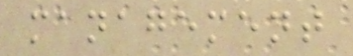management
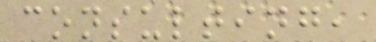consulting,
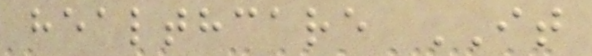healthcare IT
